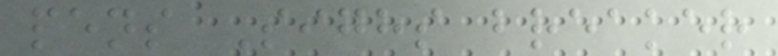pens Sighs breaker
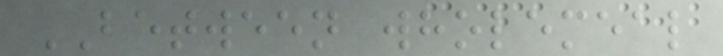BETWEEN wholemeal
